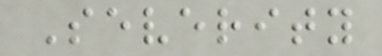Severity
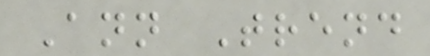Ann Trend
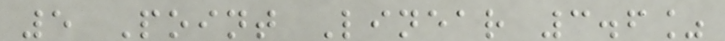5 Point Linear 3.6%
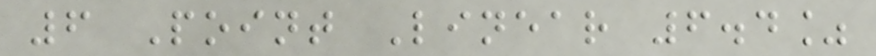6 Point Linear 6.4%
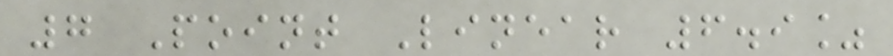7 Point Linear 6.9%
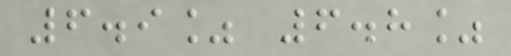6.9% 6.8%
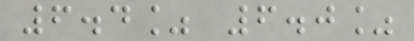6.4% 6.0%
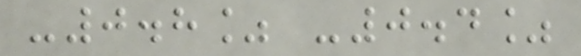-0.8% -0.4%
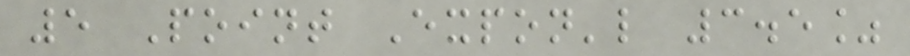5 Point Expon'l 3.5%
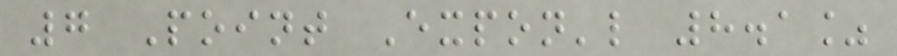7 Point Expon'l 8.1%
